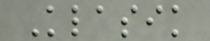Klasik
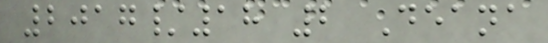2017/18 2 Deana
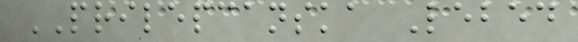PRILEPCANSKA Lebed
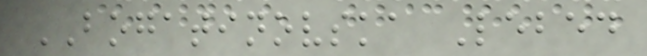BOGATINOVSKA Lebed
